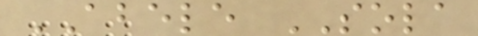ABELE SOLA
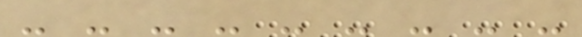- - - - - - - - -
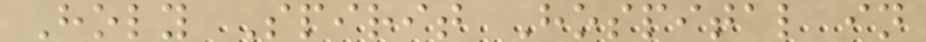Holy Spirit Hospital in
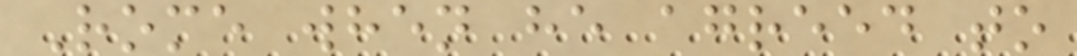Rome when he agreed to
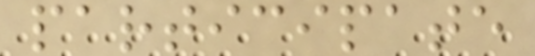participate
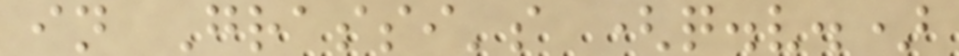in Grassi's (q.v.)
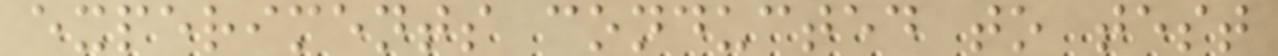experiments conducted to test
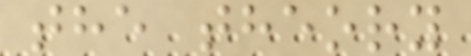the theory
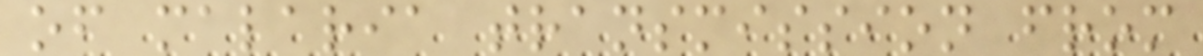of malaria transmission from
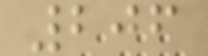206
